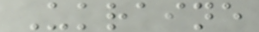Ukraine
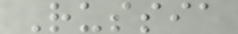Russia
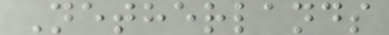Netherlands
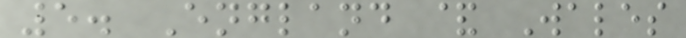5. England & Wales
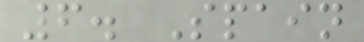6. Spain
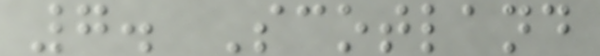7. Scotland
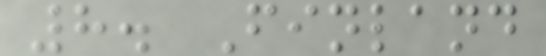8. Finland
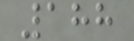188
